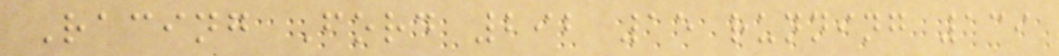Racing Ford 292 15 running 139
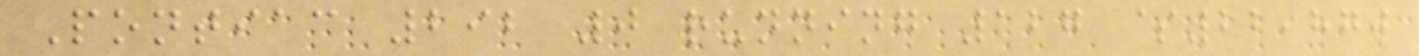Pontiac 292 0 running 127 $22,870
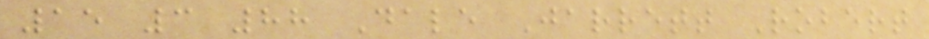15 3 88 Dale Jarrett Robert
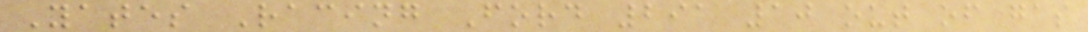Yates Racing Ford 291 10 out of gas
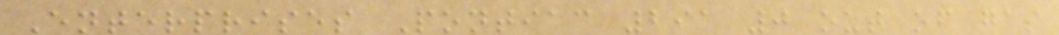Enterprises Pontiac 291 0 out of gas
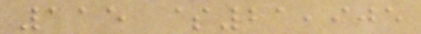115 $21,905
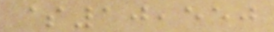$10,550
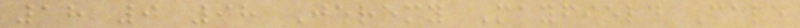18 9 98 Jeremy Mayfield Cale
